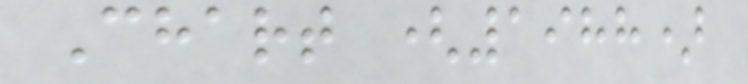Chart (1988)
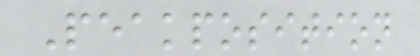Peakposition
